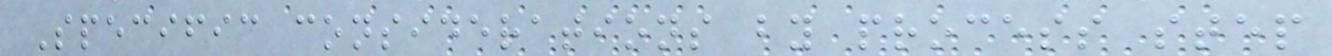Specific considerations by process step
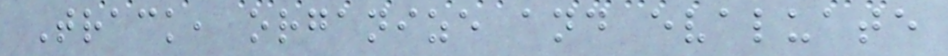Track, organize and evaluate
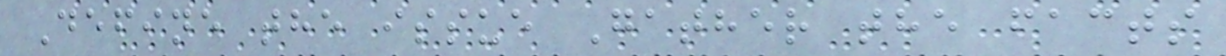Define the issue Gather the facts
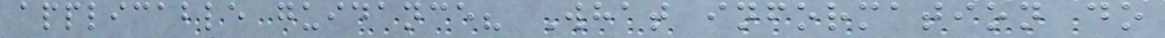applicable guidance? What information do
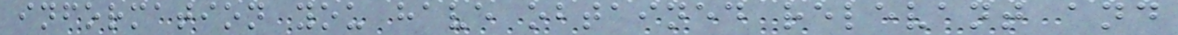information you have obtained relevant and
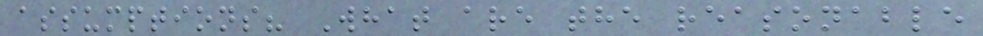assumptions? What are the reasonable
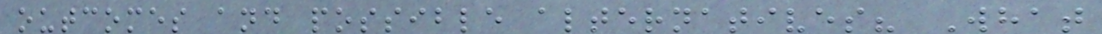outcomes and possible alternatives? What
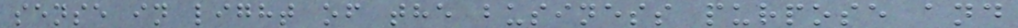sense in light of the business purpose and
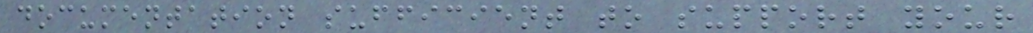documentation sufficient to support your
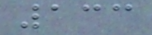133
